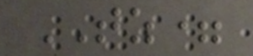TZ=
